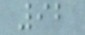92
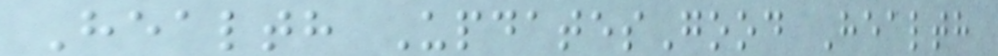Health UpdatesGood Health
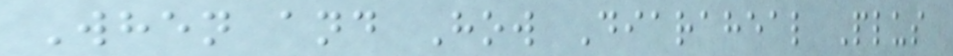When and How Diaraheal Plus
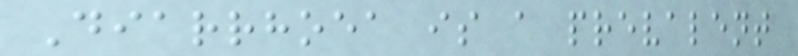Diarrhoea is a prevalent
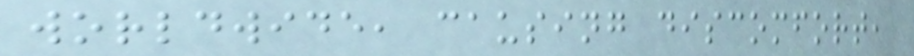worldwide, causing discomfort,
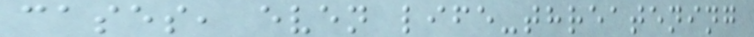cases, even life-threatening
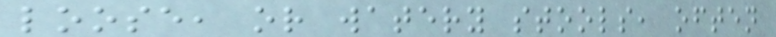loose, or watery stools, often
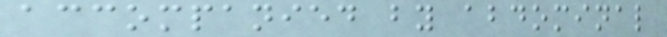accompanied by abdominal
